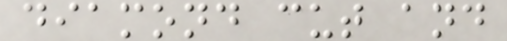diamond cut and
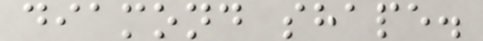diamond shape.
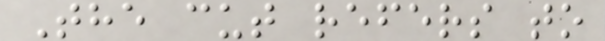The cut refers to
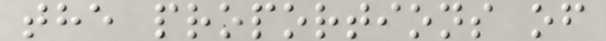the proportions of
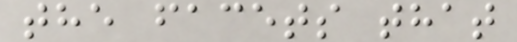the facets that
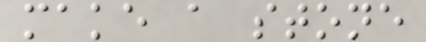make a stone
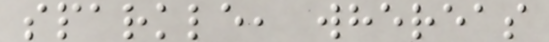sparkle, whereas
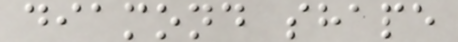diamond shape
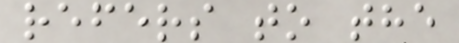refers to the
